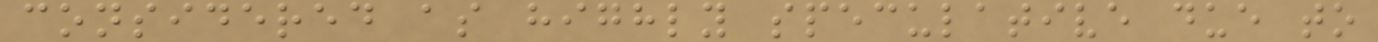considered as highly speculative due to
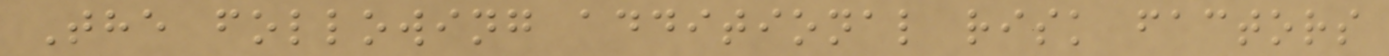The following additional risk factors
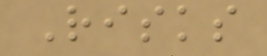Risks
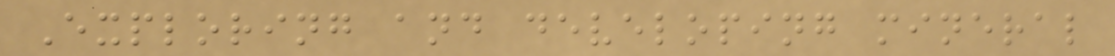Exploring and developing mineral
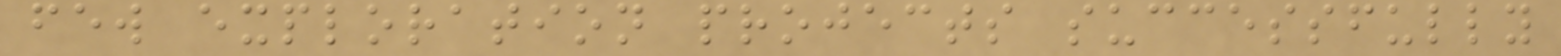few exploration projects successfully
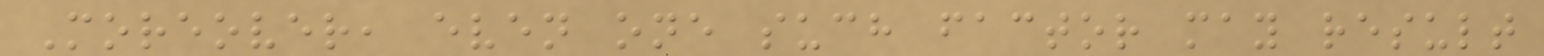Moreover, even one such factor may result
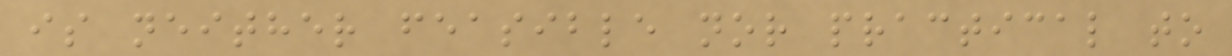is neither feasible nor practical to
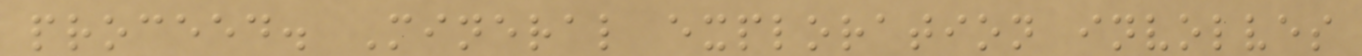proceed. Mineral exploration involves
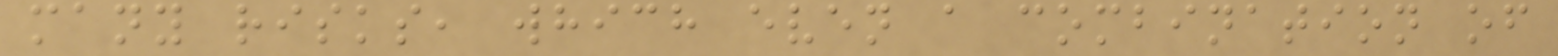many risks, which even a combination of
